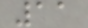11
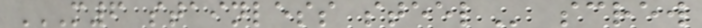M6 STAINLESS STEEL screw
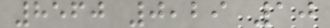8560 0,29 10
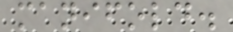manifold.
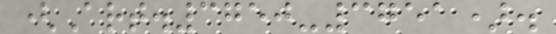(Art.3750-3751).
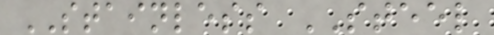STAINLESS STEEL
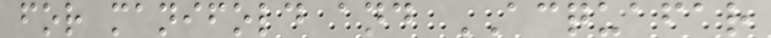for manifold and ACQUAFAR
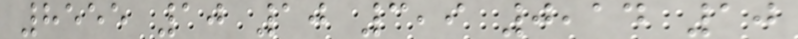8555 10 10 3,9 0,14 10
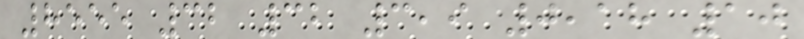8555 32 32 3,9 0,18 10
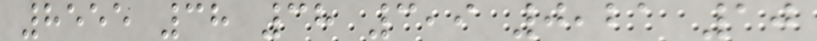8555 38 38 3,9 0,21 10
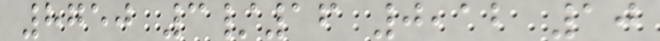8750 3/16 0,12 10
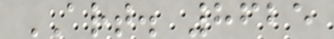ART. 8625
